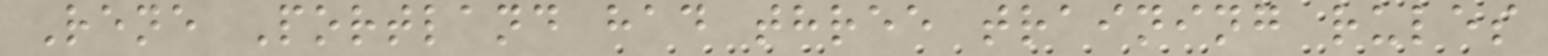Rene Portland had three training rules
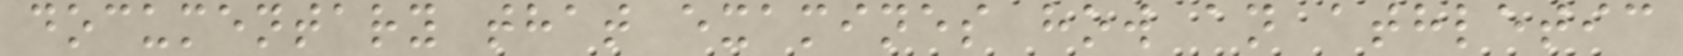documentary that examines how an athletic
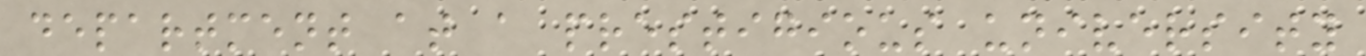department at a prestigious university
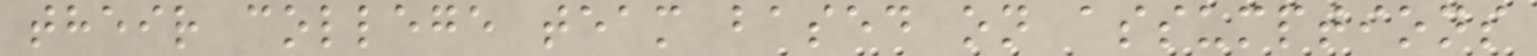their college team based on assumptions
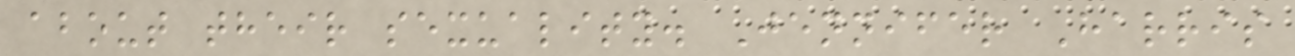about their sexuality. Jennifer Harris
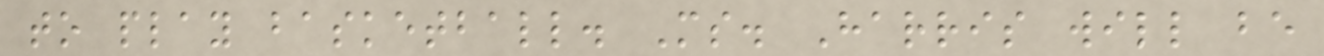to play basketball. Ms. Harris will be
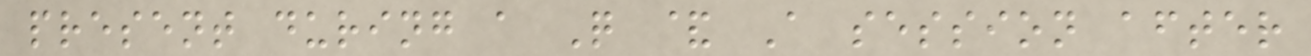present during a Q & A session after
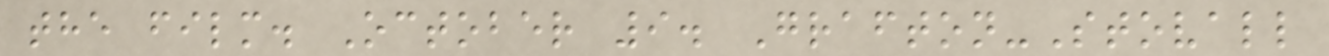the film. October 9. Grafton-Stovall
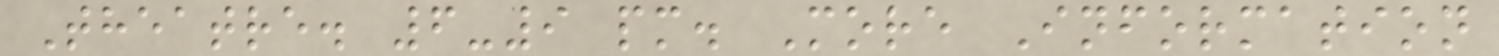Theatre. 6-9 pm. More Information
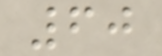60
